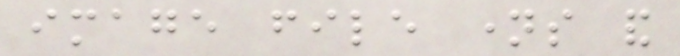image file names and
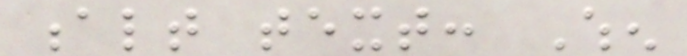alt text: When
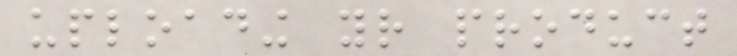uploading your product
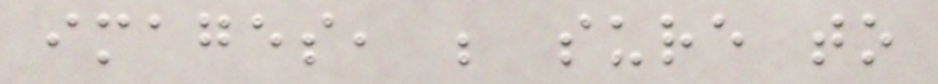images, be sure to
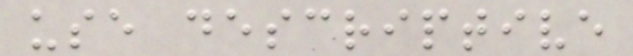use descriptive
